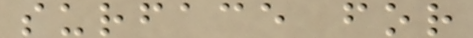surface for
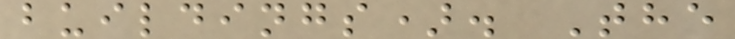buildings). The
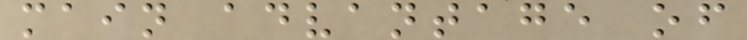main advantage of
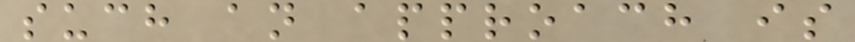such an approach is
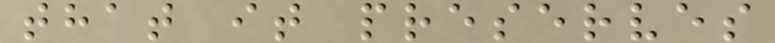that it preserves
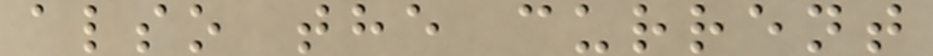also the current
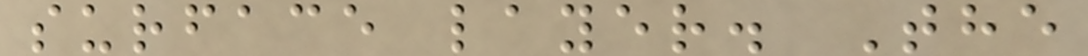surface layer. The
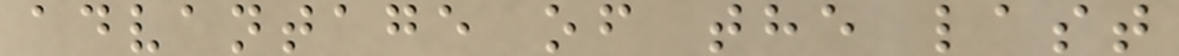advantage of the last
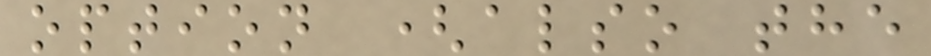option (also the
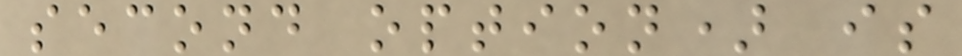second option) is
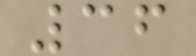36
